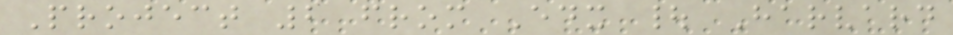Project 2 from Edx | Harvard
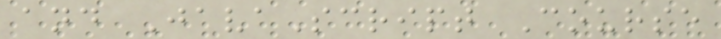and JavaScript Course
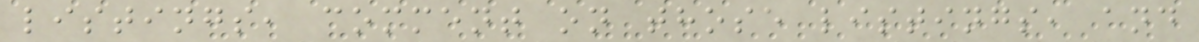listings, comment on those listings, and
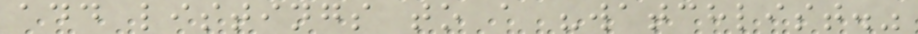add listings to a "watchlist."
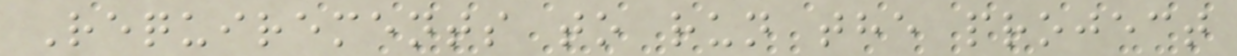Requirements to run the project
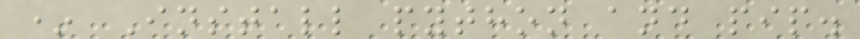* Install python and pip.
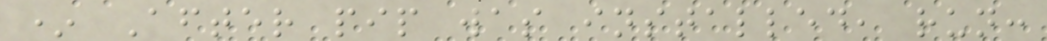* After pip was installed, run:
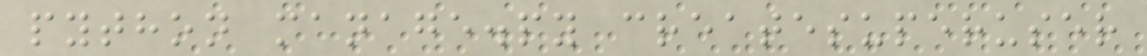python manage.py createsuperuser
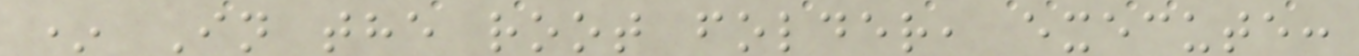* In the root folder, execute:
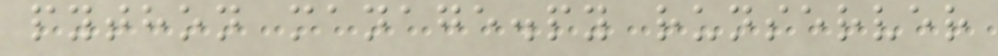python manage.py runserver
